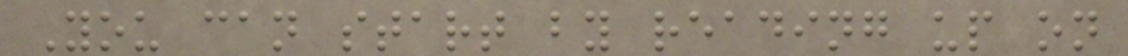You can start by reading up on
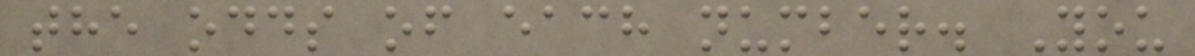the odds of each number. You
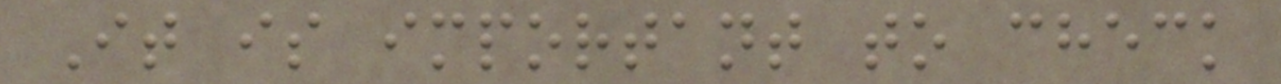It is important to check
